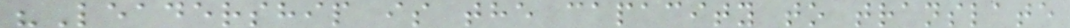"Leadership is the capacity to translate
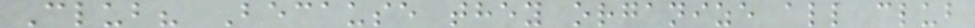Club? Because they organize all club
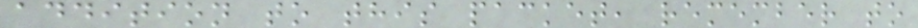addition to this packet, remember to
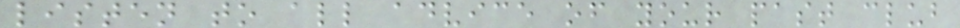listen to all advice of your past club
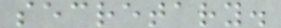secretary.
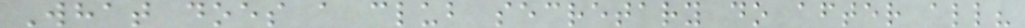What does a club secretary do after all?
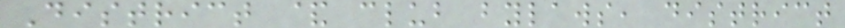District & club bylaws, district
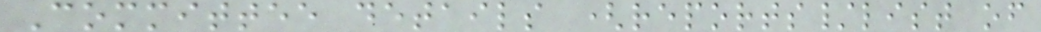Committee details (reports/list of
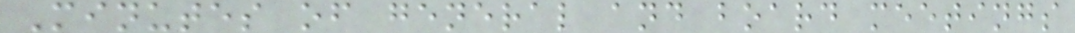Minutes of general and board meetings
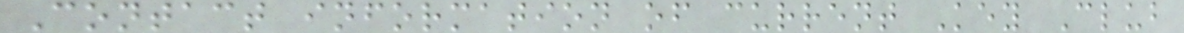Contact information of current Key Club
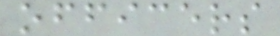officers
